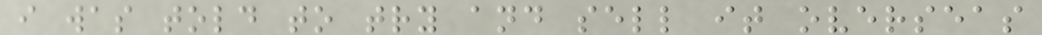i was told to try and sell it overseas
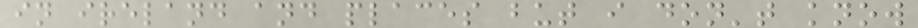in ireland and places but i don't know
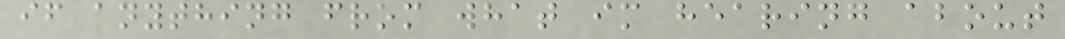if anything from what im hearing about
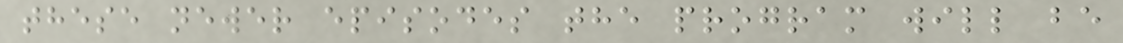these newer episodes the program will be
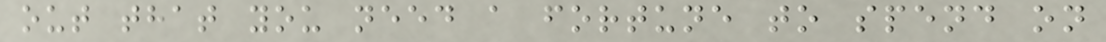out that you need a fortune to spend on
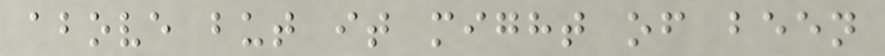above but it might of been
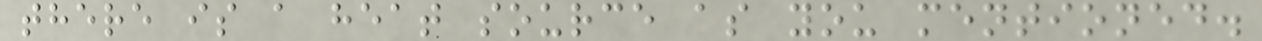there is a heat source as you mentioned.
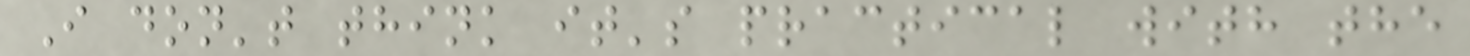I don't think it's practical with the
